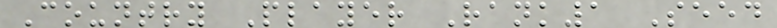Country Player Rank1 Seed
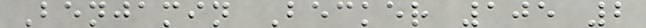Benjamin Becker 105 2
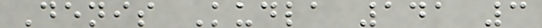Denis Kudla 141 3
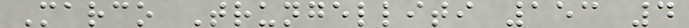Marco Trungelliti 153 4
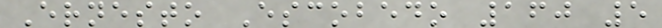Ernesto Escobedo 160 5
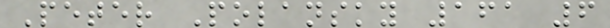Peter Polansky 161 6
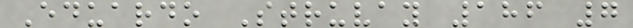Eduardo Struvay 186 7
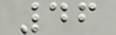46
